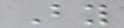By
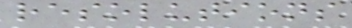resolutions
